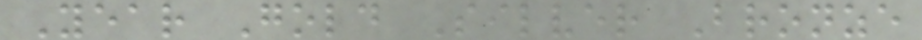Year Gold Silver Bronze
